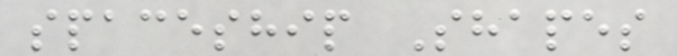spaceship Shapes
